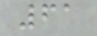61
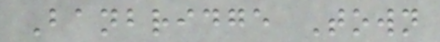Banbridge Town
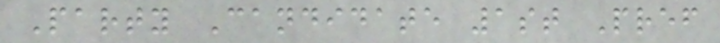Party Candidate 1st Pref
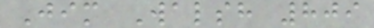Jim Walsh 809
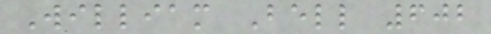William Bell 602
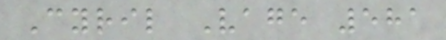Cyril Vage 581
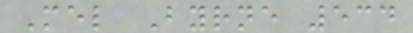Mel Byrne 534
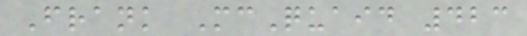Frank McQuaid 423
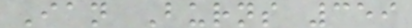Ian Burns 359
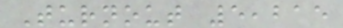Turnout 5,215
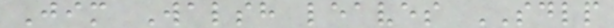Jim Walsh leaves SDLP
